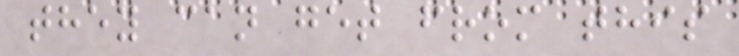they can get from this
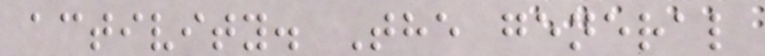activity. The general
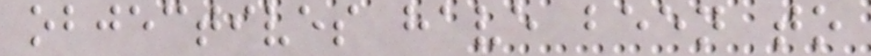objectives have been to
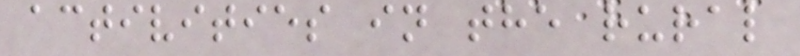activities in the rural
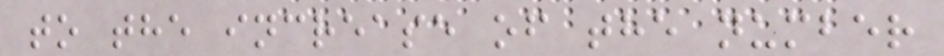to the increase of the number
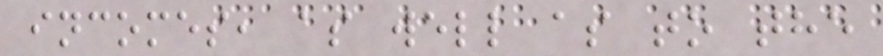incomes, as well as to the
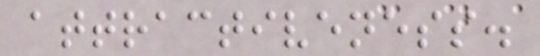attractiveness.
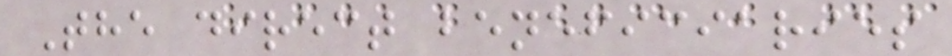The direct beneficiaries
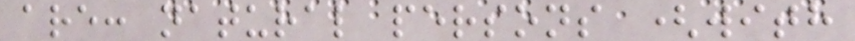are: natural persons (with
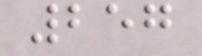257
